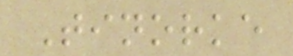Tinorke
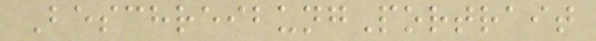BeschreibungPortrait
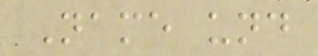Name und
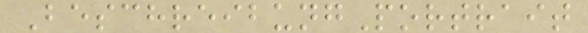BeschreibungPortrait
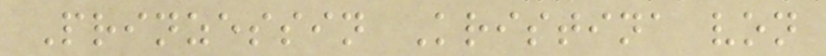Prinzessin Kristina von
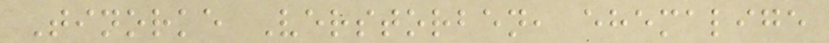Tinorke Verstorben, ehemalige
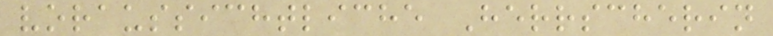voraussichtliche Herrscherin
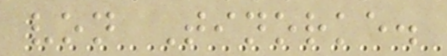von Tinorke.
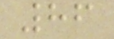86
